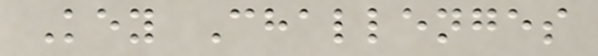Key Challenges
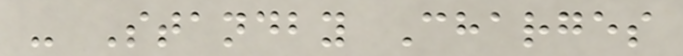- Standby Charges
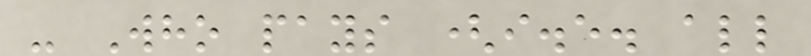- Who pays (i.e. all
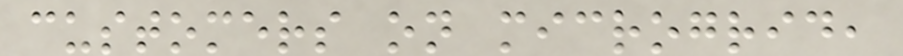customers on microgrid,
